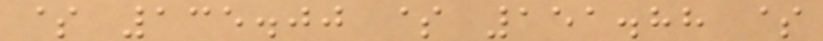$ 135.00 $ 151.88 $
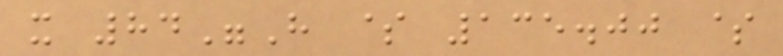x 84"H $ 135.00 $
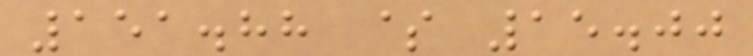151.88 $ 15.00
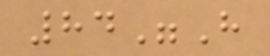84"H
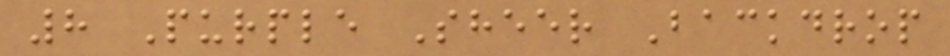8 Purple Sheer Backdrop
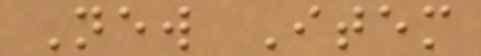New Item
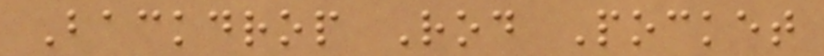Backdrop Rod Pocket
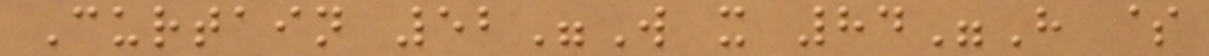Curtain 52"W x 84"H $
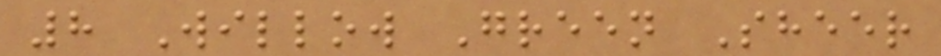8 Willow Green Sheer
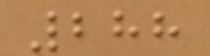288
